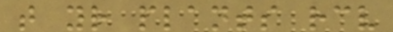that your plants receive
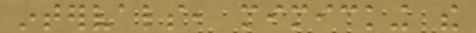intervals, mimicking the
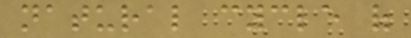natural cycle of
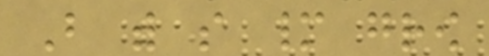But with so many grow
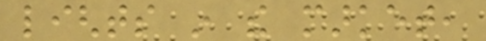lights in the market,
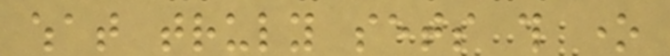what truly sets this one
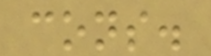cons.
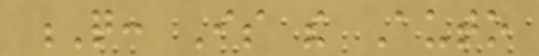Q: Is the Auto
